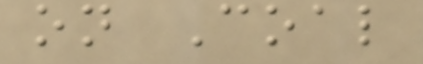on Coal
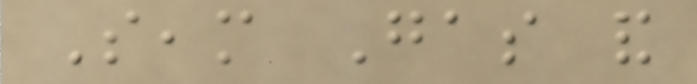Seam Gas and
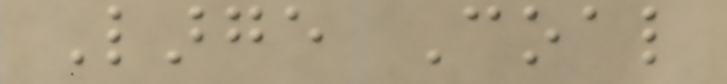Large Coal
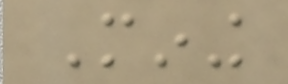Mining
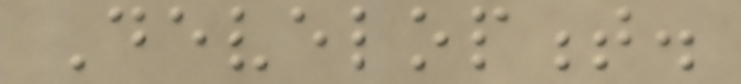Development.
